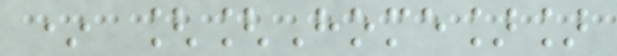* [[Home]]
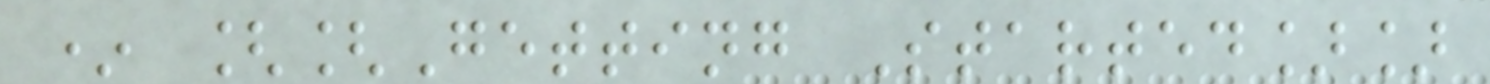* [[Getting Started]]
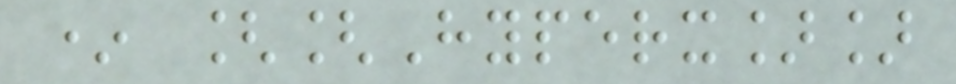* [[Hyperx]]
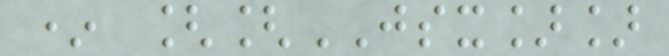* [[JSX]]
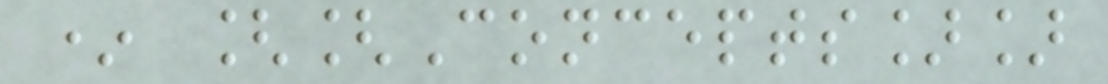* [[Concepts]]
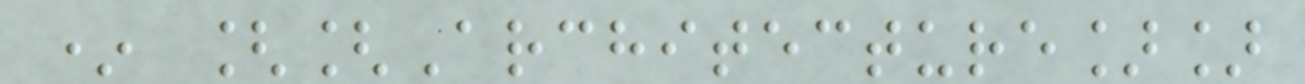* [[Architecture]]
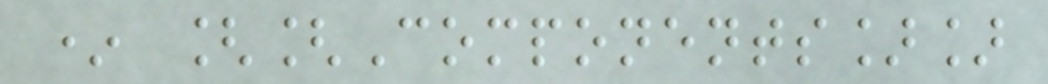* [[Components]]
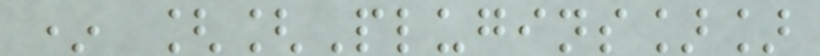* [[Plugins]]
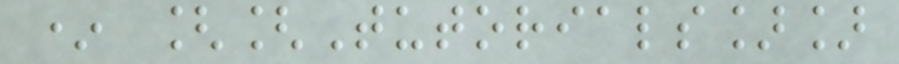* [[Tutorials]]
